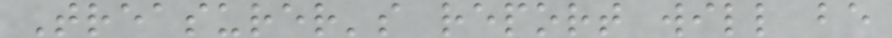Treasurer's report will be
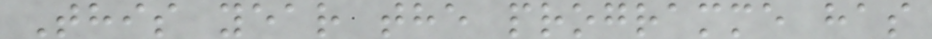This year the programme has
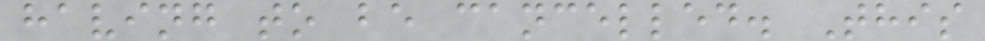having to be cancelled. This
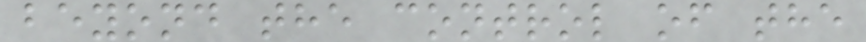beyond the control of the
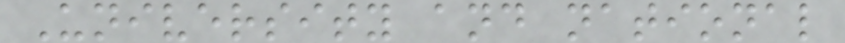University and national
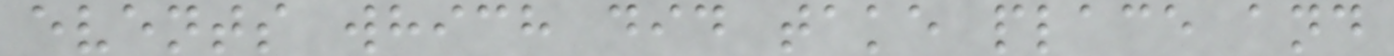events which did take place and
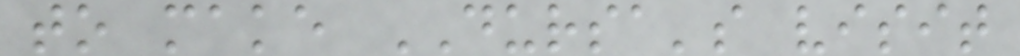to make DURSA's visit
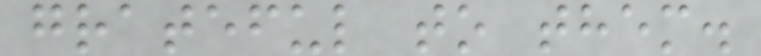grateful to them.
